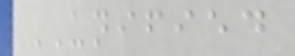UNIFIED
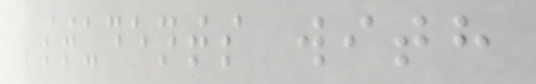students with
